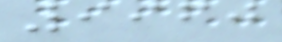9960
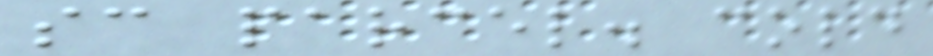sc parcel. cold
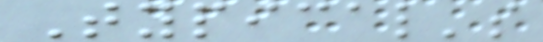Typical's
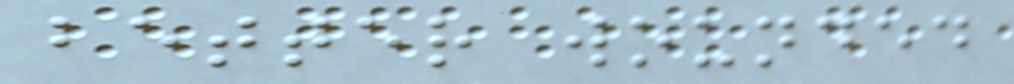better wounded
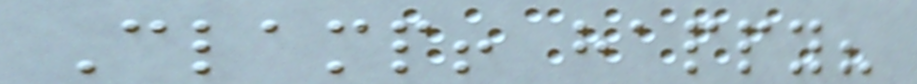Clamp! happy?
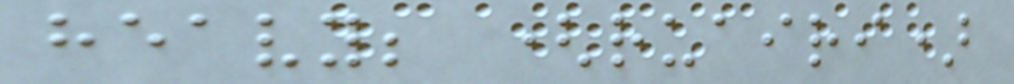heavy; (ruairi)
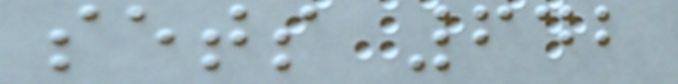sets 642
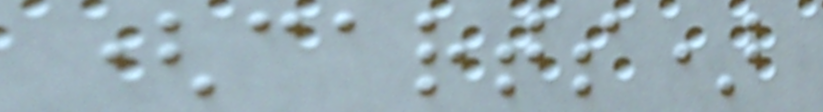(carts)
